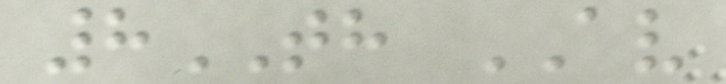8TH AV
